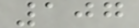107
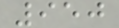950
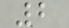2
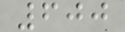600
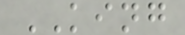KING
